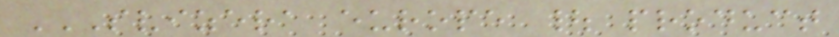SVIZERA EUROPE | PRODUCT
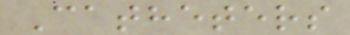Catheters
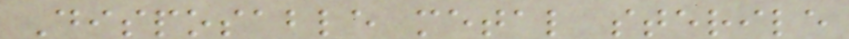Disposable metal sterile
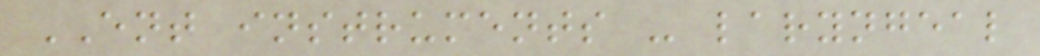ENT instruments - laryngeal
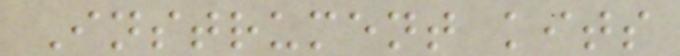Instrument kits
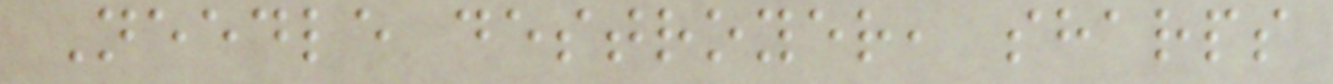Needle destroyer, sharps
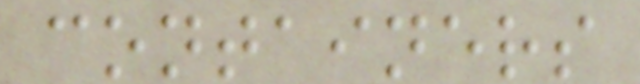containers
